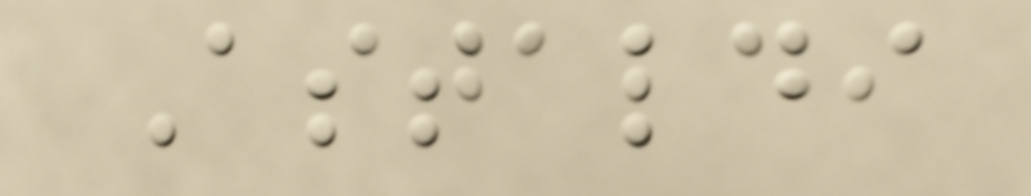Astaldi
